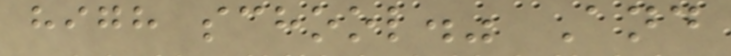high school." And
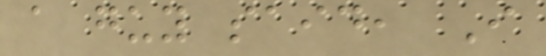a guy said, I
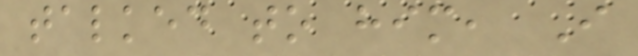talked to him, I
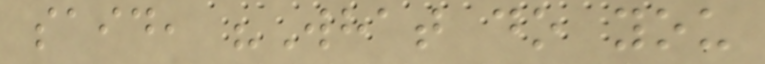said, "What do you
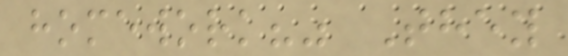homework?" They
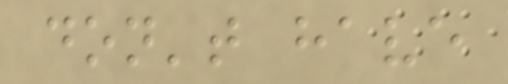don't have
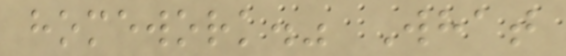homework." What
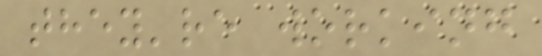they're working
